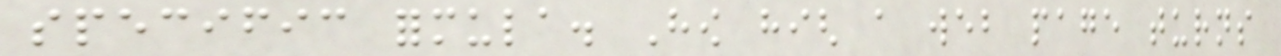specific formula. How high a web page turns
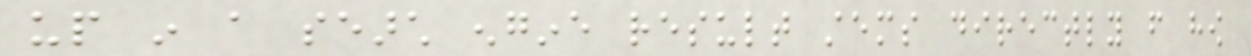up in a search engine result stems directly from how
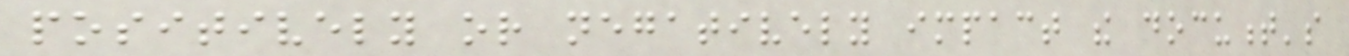positively or negatively impact the document's
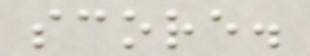score.
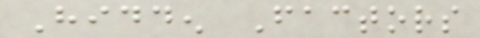Hidden Factors
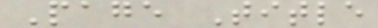Page Title
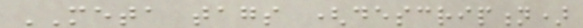META tags (description)
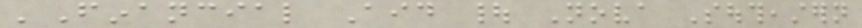'Financial Aid | Nova Southeastern
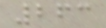263
